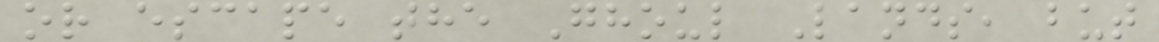or escape the Ghoul Lands, but
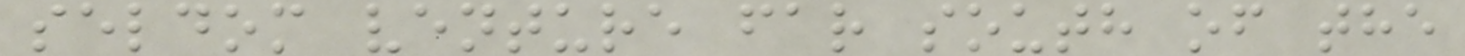seldom venture far south of the
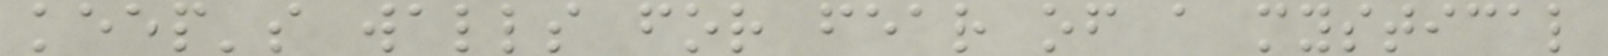keep's walls for fear of a mystical
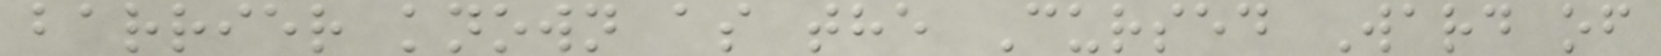barrier known as the Cursed Ward of
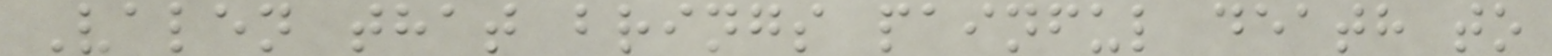Valen that brings painful death to
